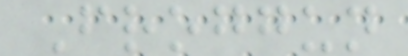Froggun
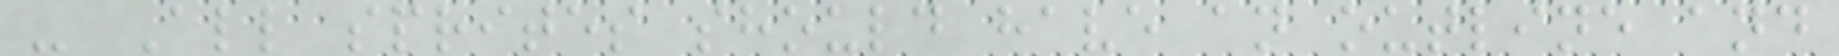- All sprites should have an outline and
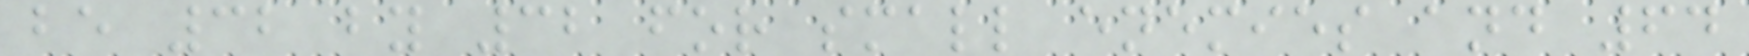be 32 by 32 for small enemies and 64
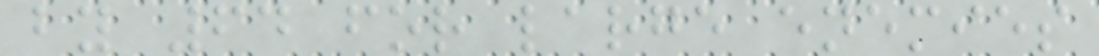by 64 for large enemies
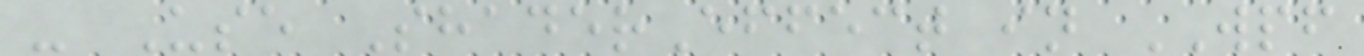- Use ShaderEffect in WPF
